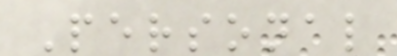Personal
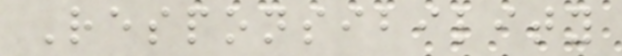Responsibility
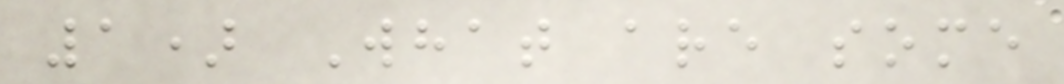1) What are some
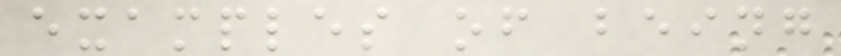examples of being
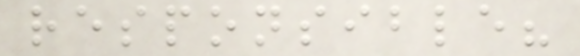responsible?
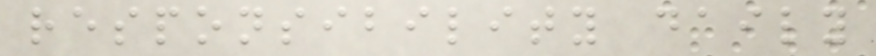responsibility daily
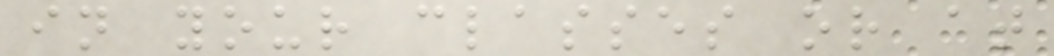in your classes or at
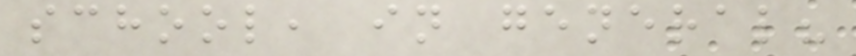school, in general?
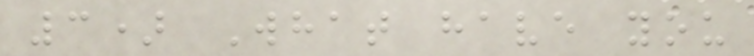3) What have you
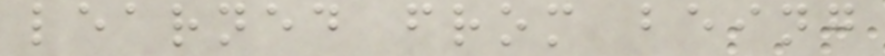learned from being
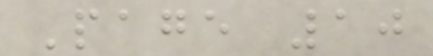Page 10
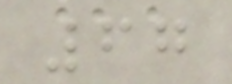67
